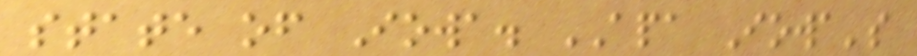state of Iowa. APA Iowa's
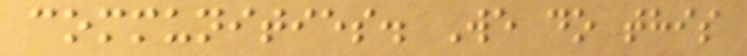communities. We do this
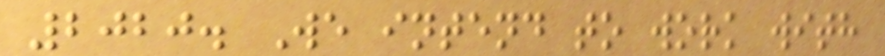2020. We intend to work with
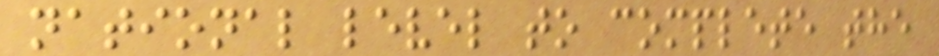national level to complete the
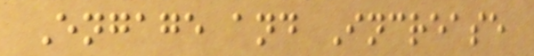Engage and Increase
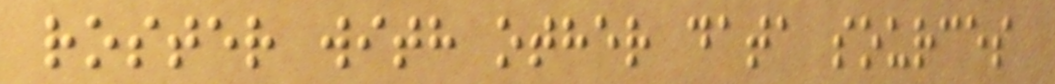roster with other data sources
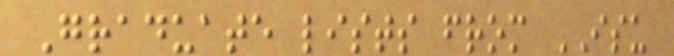Graduate lists from ISU
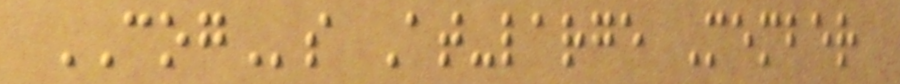COGs At-large Member
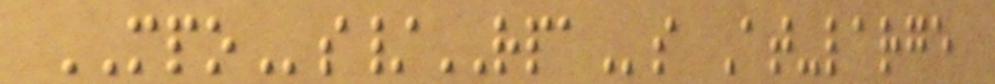MPOs/RPAs At-large
